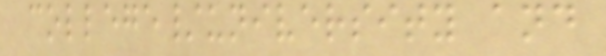college/university and
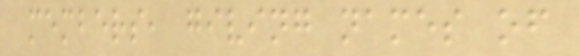members, giving names of
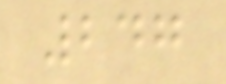247
